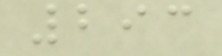293
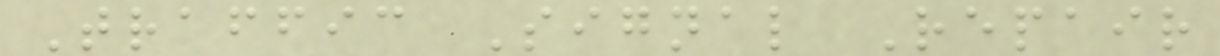Traffic Signal Repair
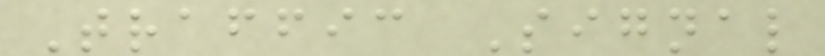Traffic Signal
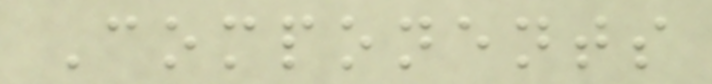Components
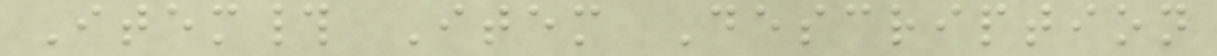Item# Item Description
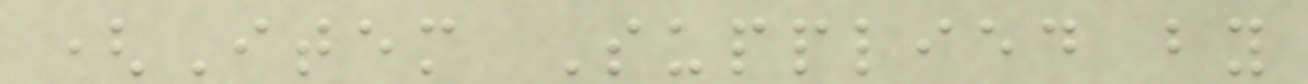(Item Supplied by
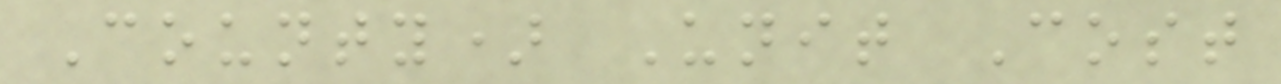County) Unit Cost
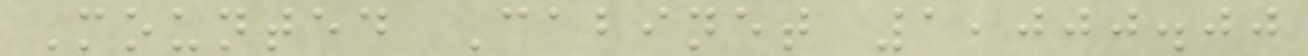Mounted Cabinet 1,000.00
